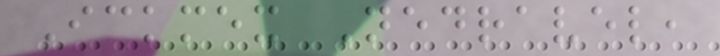Ickmex Nedravel,
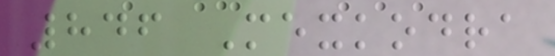846 Mexkodra
